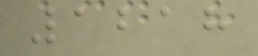1218
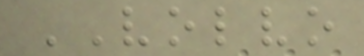VOLVO
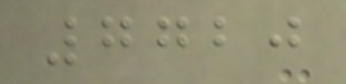7720
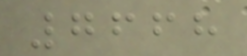7668
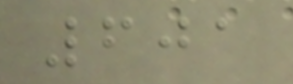601
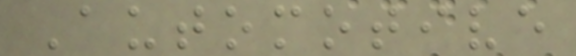Automotive
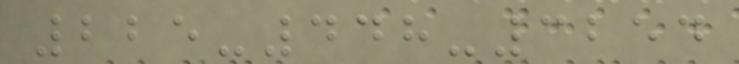225-448-3254
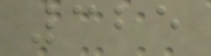325
